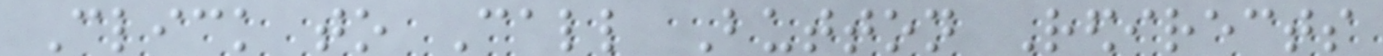Click to Call Button Redirects
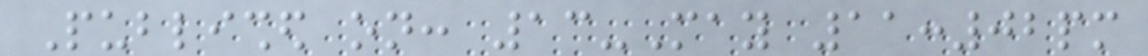Published on: 13-May 11:02pm
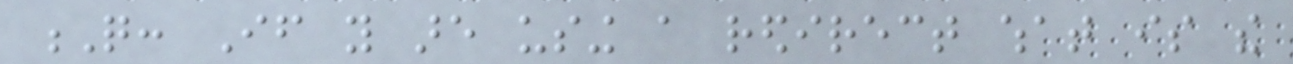Q: If you are using a redirect what is the
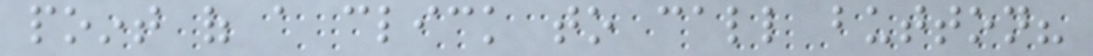point of a click to call button?
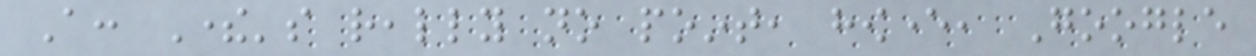A: There's really no point, however, Google
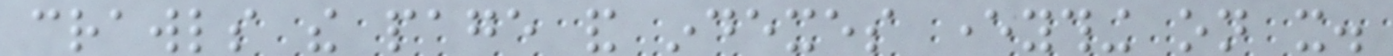crawls the page and indexes everything on it.
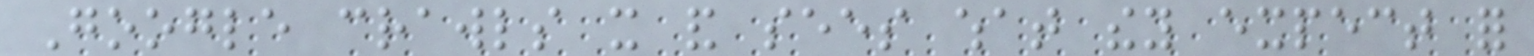Google crawls it and sees what they expect for
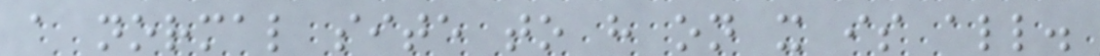a normal site to have on it is all.
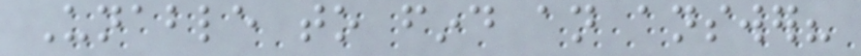Unable to find an answer?
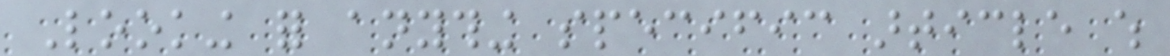Looking for anything specific article which
